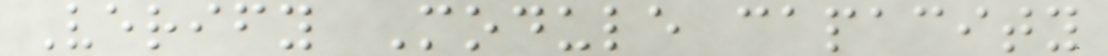Verify Module capacity
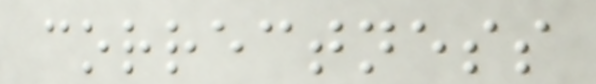correctness
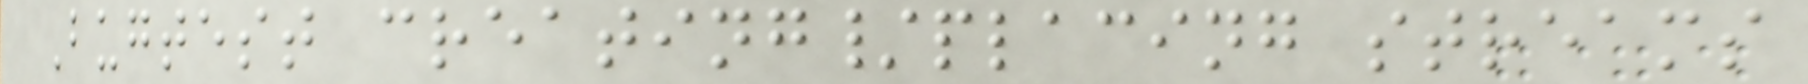Bugtest creating/placing streams
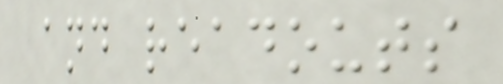and readouts
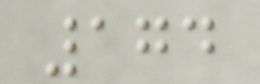174
